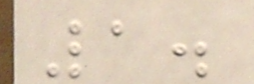1.
